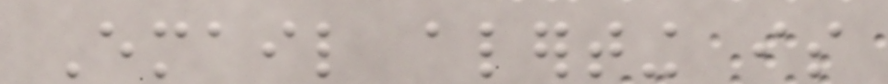Email alerting is
